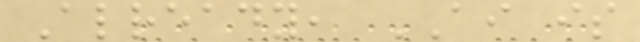Already, AI is
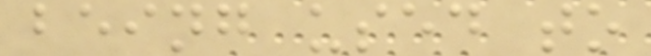being used to
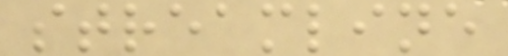streamline
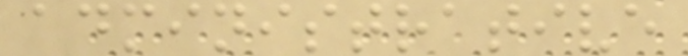administrative
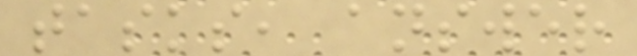tasks, answer
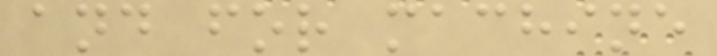and for machine
